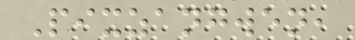Pixzangwen,
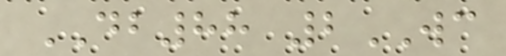DB88 2WC
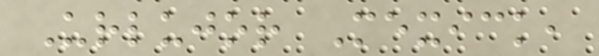Urlujor Mexick,
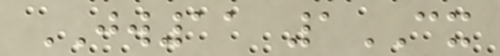JW11 1CX
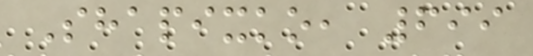Shapixko, 699
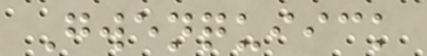Gwenquiick
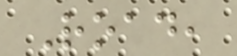Road,
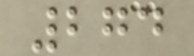274
